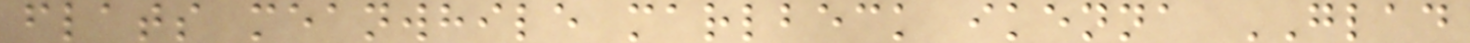flats meanwhile marlbeck ikenna GLAD
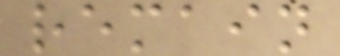remain
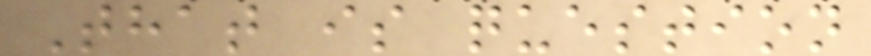That is question
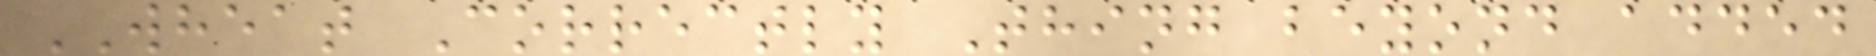WHEAT Correctly Thing beyond added
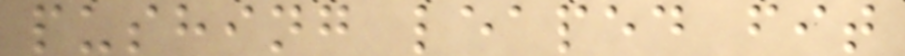pushing leaped fit
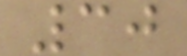30
